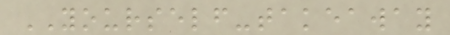YOURSELF-takeaway
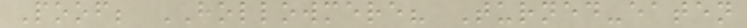Poof; HOLLOWMERE? Turned-eaten
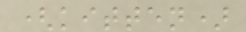(kitten)
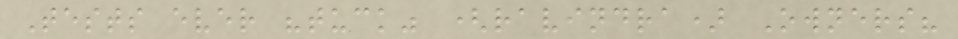Tests ever "tuck" (ravindra) Owners?
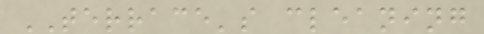TERRACE's cleaning
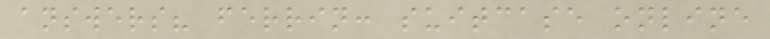answers? ferrin: suitcase online
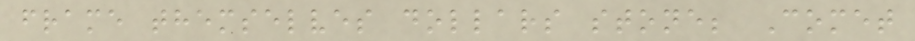frame themselves dollars stone; Comet
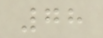78
